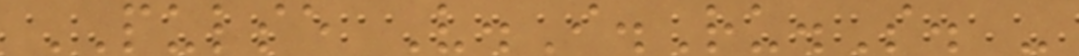PULSE V.I.Ru.S. -
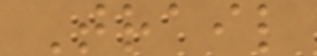Trail
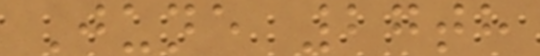June 27th
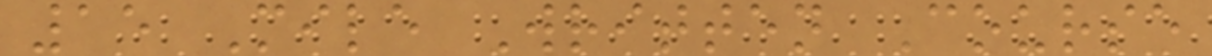15 Mile Written Course
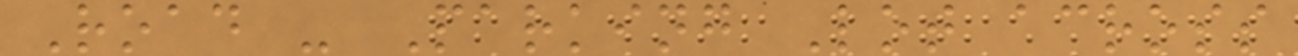Road - Parking Lot across
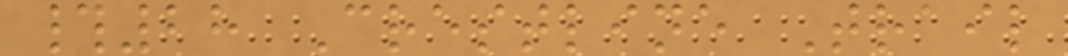#28 Crestline Trail
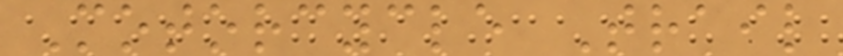Motorcycle Trail
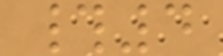#4
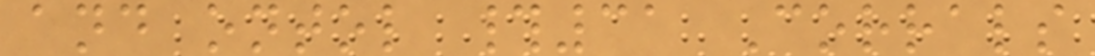and ontol #31 Corrals
